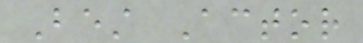Best Actor
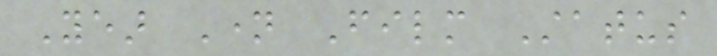Year Name Film Status
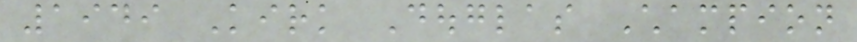1949 Kirk Douglas Champion
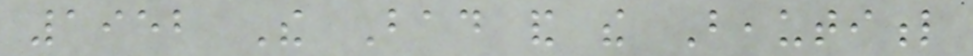1952 The Bad and the Beautiful
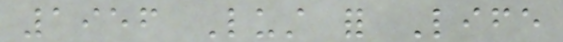1956 Lust for Life
